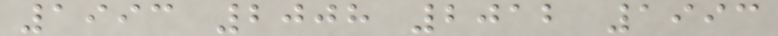1993 2008 2012 1993
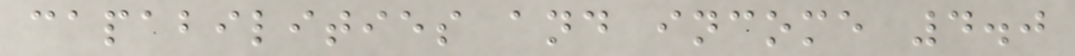capabilities and income 4.0
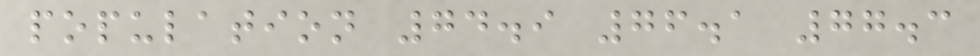population 74.9 76.1 77.3
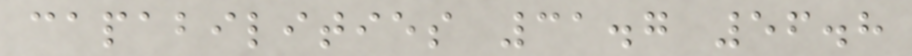capabilities 31.7 56.8
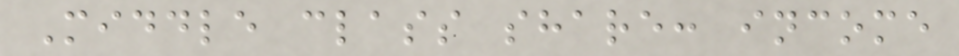Middle class share: income
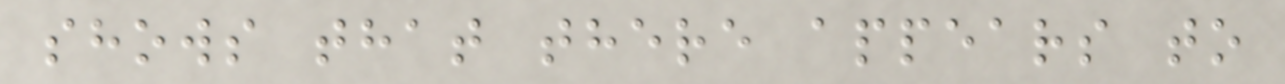shows that there appears to
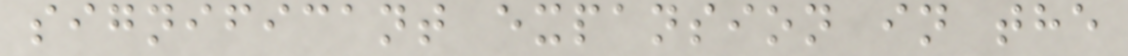significant expansion in the
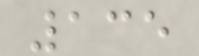135
